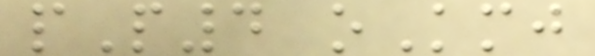pP4 oKmj
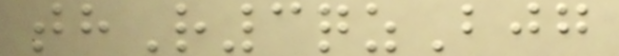thR3qzBjg
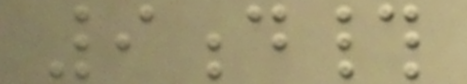9d#
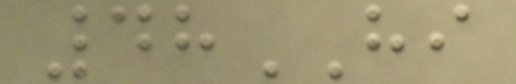48HI
